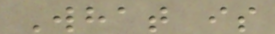What is
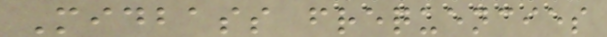Midbass frequencies
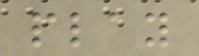play
